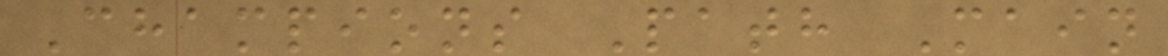Champions Path Main
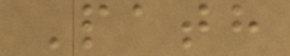Path
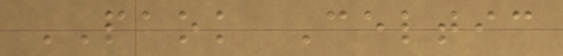PAOK Celtic
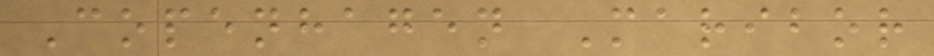Copenhagen Maribor
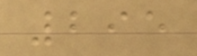295
